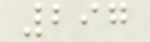297
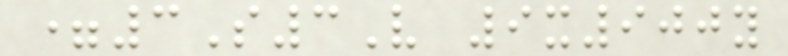=3S3V 9x900y
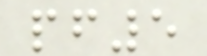pf5
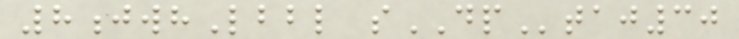8jwhLbbl sDPtaj30
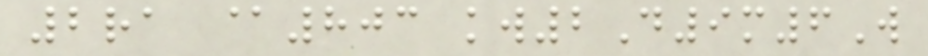2ra @803 kw2D9m6W
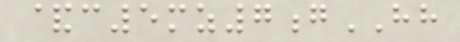&c5mz7gHH
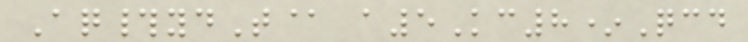Aq#ydT@ a5Kc8*Qcd
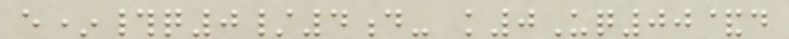e*#q0/4d- k0Uq00&d
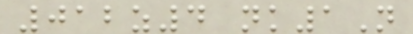012z4 nk1N
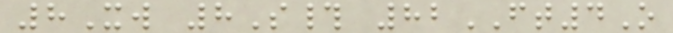8Xw 8S# 82FT4O
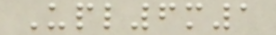Upl6m1
